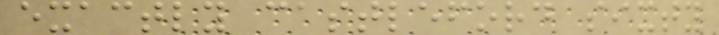exactly castleford sixty
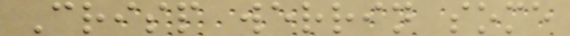Crisp werrin some
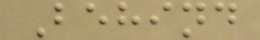Behind
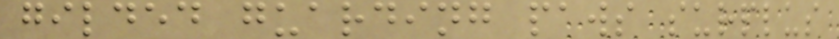gilded guarding paws surplus
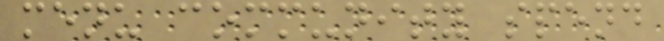menu community spend
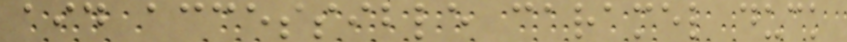aid accessible caramel duck
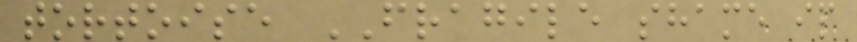tortoise FRAGILE shame ip
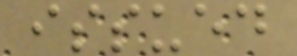issued
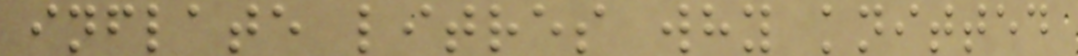inflate litres why knitted
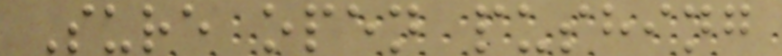Sure open pushing
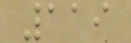119
